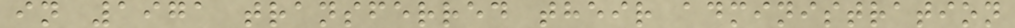in 1971 transferred their administration
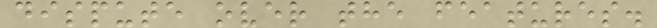dispute over the features.
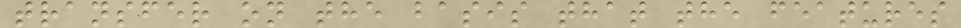transfer on the basis that the features
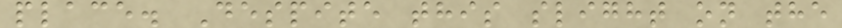place. Despite this slight on the
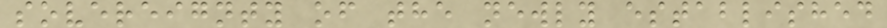sovereignty of the newly established
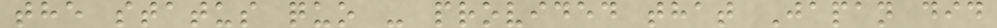the status quo - provided that Japan did
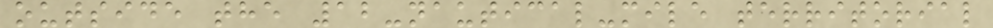outside the 12-nautical-mile territorial
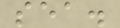sea.
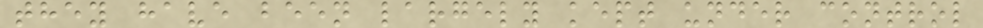they have been largely kept under control
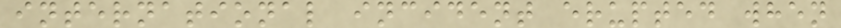international incident erupted when
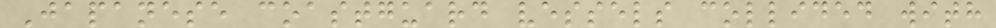Japanese coastguard vessels collided with
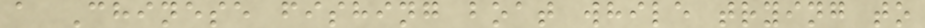a Chinese fishing boat while trying to
